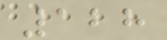128
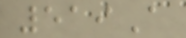519A
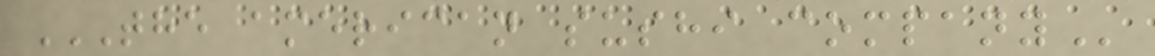THE AMERICAN SUSHI COMPANY
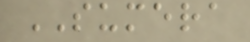SUMERA
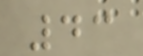43
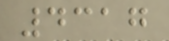4317
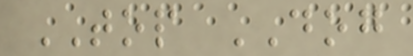TOP DOG
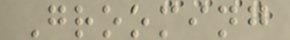Grooming
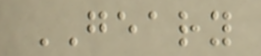GEARY
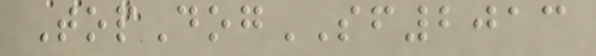TopDogSF2013
